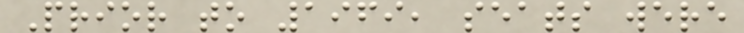Prior to 1969, seats were
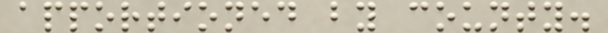apportioned by county.
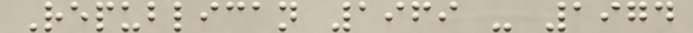Republican 1969 - 1974
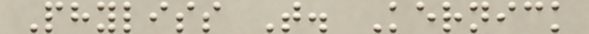Phyliss T. Kernick
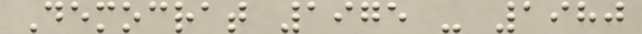Democrat 1975 - 1980
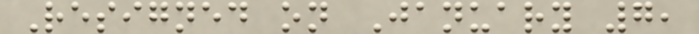Resigned on January 7,
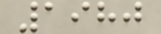1980
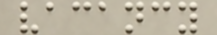vacancy
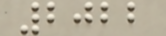2022
